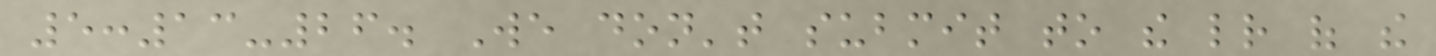5:13-26. We don't submit to the letter of the
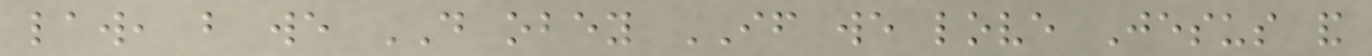law, but we DO obey IF we love Jesus and
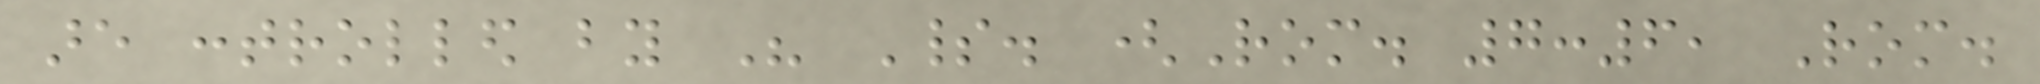are controlled by His Spirit. (Rom. 7:6, Rom.
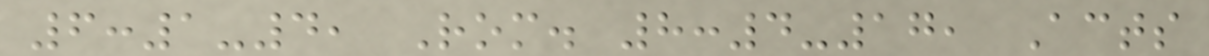6:1-4, Rom. 8:4-17, Acts
